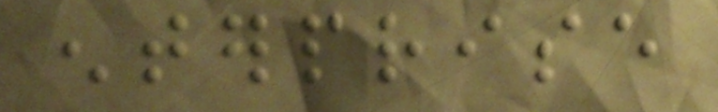enterprise
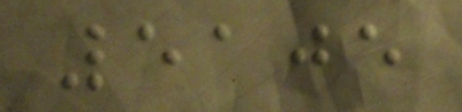5105
